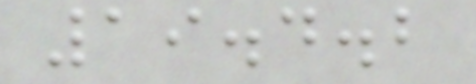19.4.2
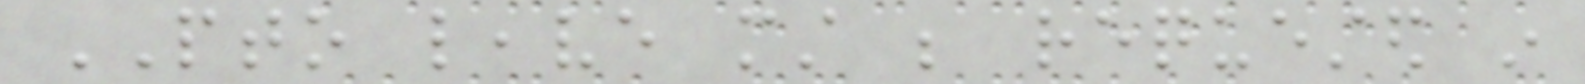PTO leave must be requested in
